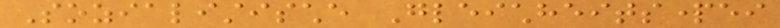Sozialistische Gleichheitspartei
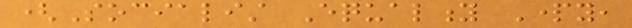(Socialist Equality Party,
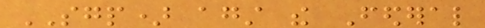SGP) against the Federal
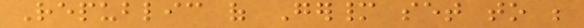Republic of Germany set to be
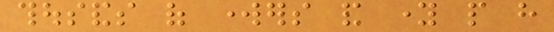thousands of workers and young people have
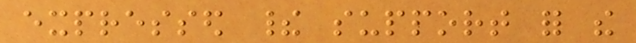expressed their support for the
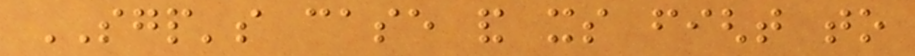SGP's case and its fight to
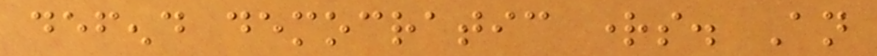defend democratic rights. An
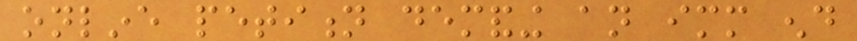online petition demanding an immediate end
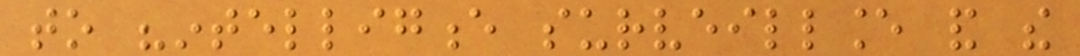to "intelligence surveillance and the
